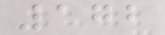172
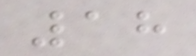18
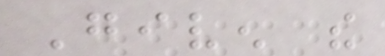Given the
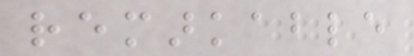remarkable
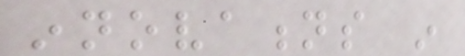innovations in
